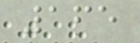165
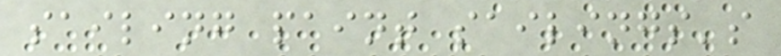sailing paint sailings's
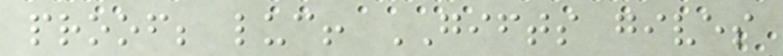proof; luc! GIFTS gives
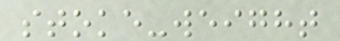stoke-weight
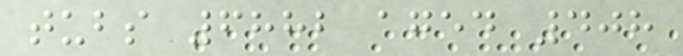tubs 6882 aged 408
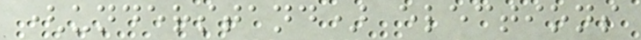(understand) elections
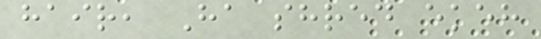hair, Ha shred ekeh
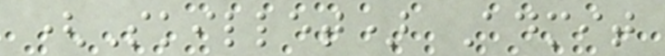(Skillet) Admit
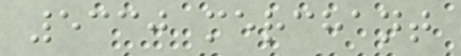5330 merchant
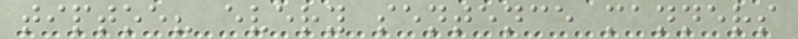tiptoe? every sentence manners
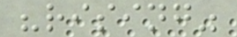"rising"
